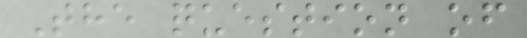The question of
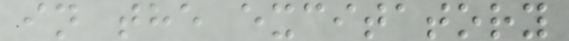in the excitatory
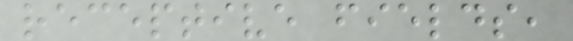receptive fields,
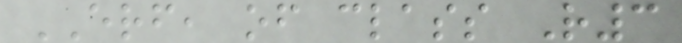ERF, of class R3
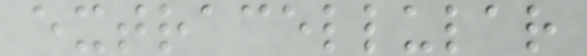extracellular
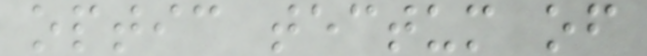optic tectum of
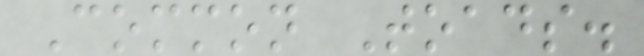Common Toads.
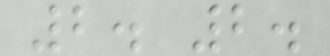2. 2.
